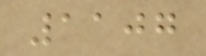1107
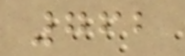762
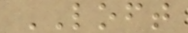LOFT
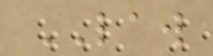LAW
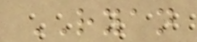RYAN
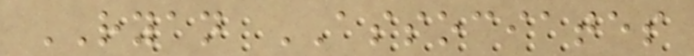RYAN ASSOCIATES
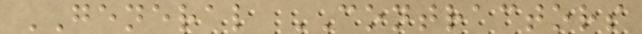GENERAL CONTRACTORS
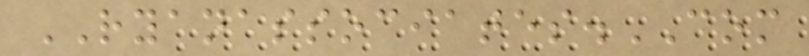RYANASSOCIATES.COM
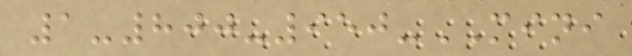1-800-950-MINI
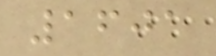1601
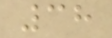38
